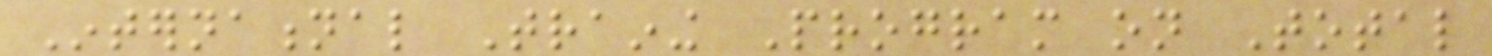International Training Program on Total
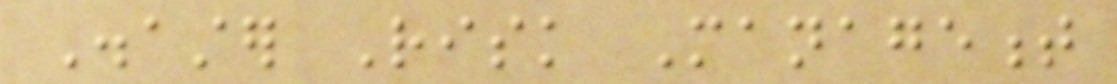Disaster Risk Management
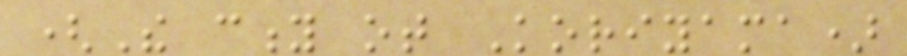(The city ot Koriyama)
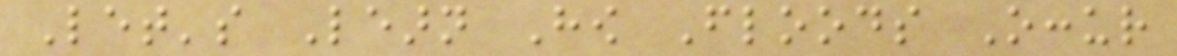Let's Learn How Floods Occur
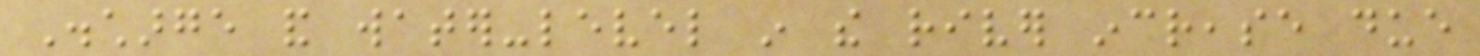Discharge and water-level in the river increase due
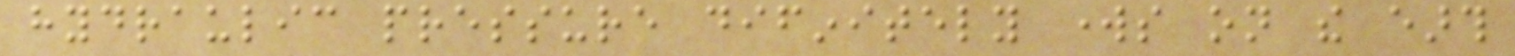hydraulic pressure difinitely works on the earth
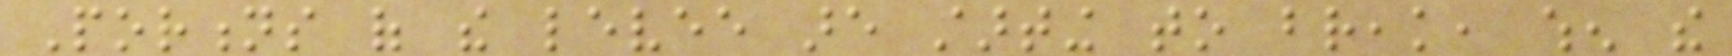Portions of the levee are starting to break, when the
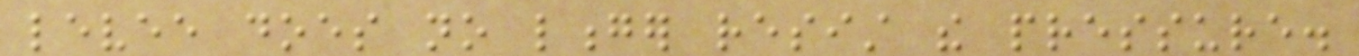levee does no longer resist the pressure.
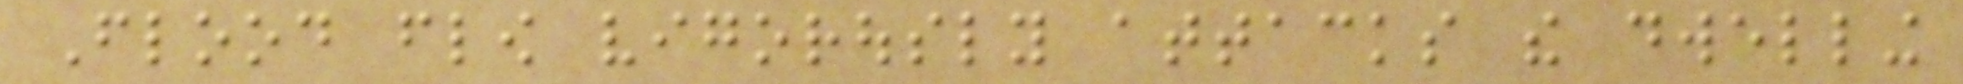Flood flow vigorously attacks the dwelling
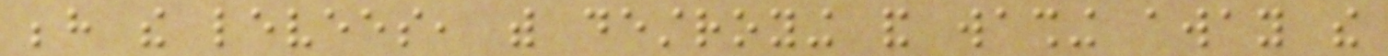behind the levees, with destroying and washing away the
